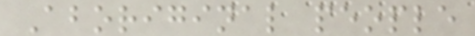Aboriginal people
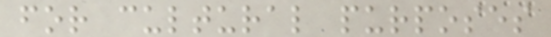for cultural purposes
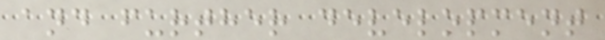and further development
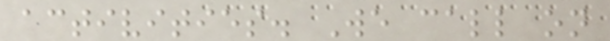activities. We call on
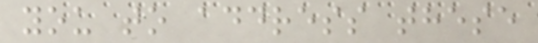you to address these
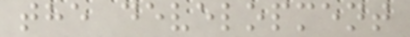the development
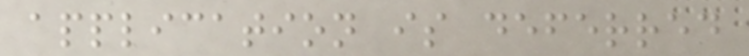application is deferred
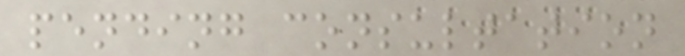pending consultation
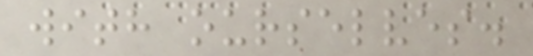with ourselves.
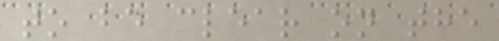to be clear on the
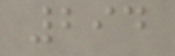294
